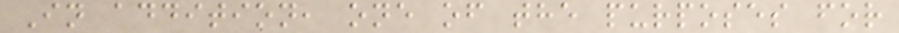In addition, one of the purposes for
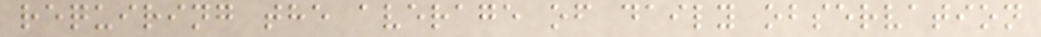requiring the average of daily observation
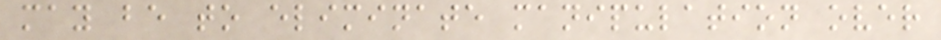may be to eliminate manipulation over
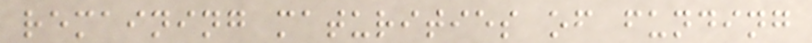remaining maturities of funding
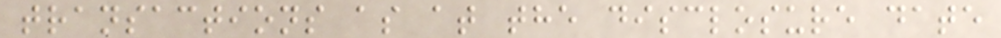transactions as at the disclosure date
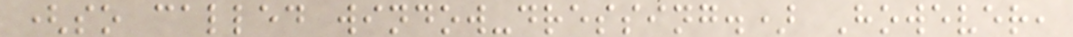(so called window-dressing.) However,
